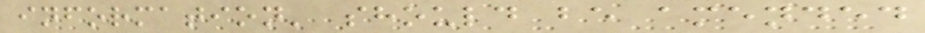information' should be amended
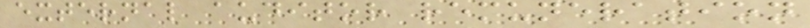external auditor remuneration
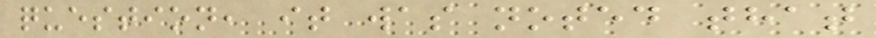question, it was noted that
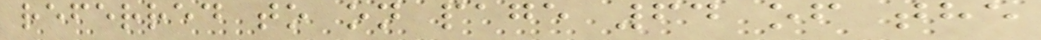referred to on page 64 of the
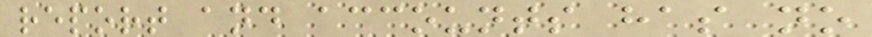report and accounts has no
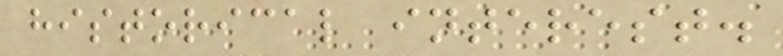historical interest.
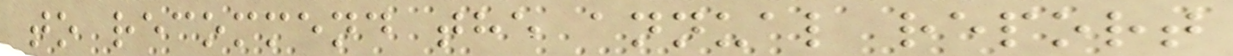to recommend the annual report
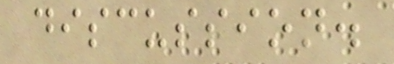discussion.
